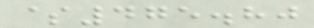$475.80
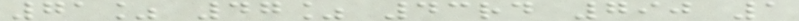71% 47% 43rd 790 1
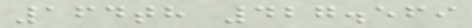164th 427.569
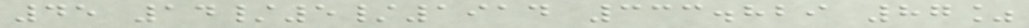45 14/5/1914 333.829 87%
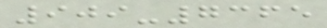909-7365
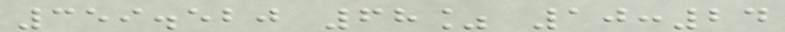359.520 68% 10:24
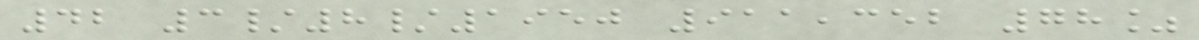42 3/8/1950 911,352 78%
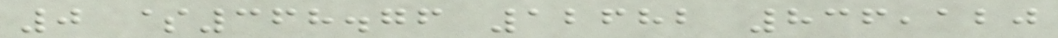0 $368.76 12682 836,120
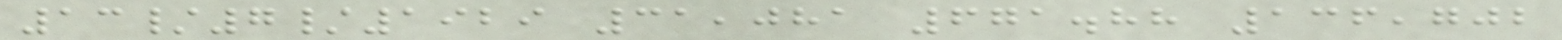13/7/1929 31,081 671.88 136,702
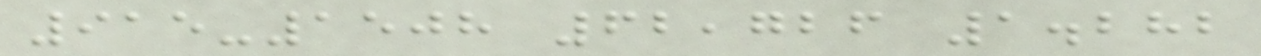915-1508 62,726 1.282
